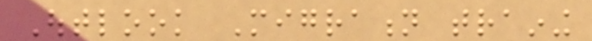Outlook Migration training
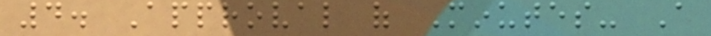4. Approval of Minutes- A
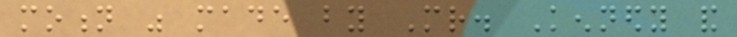motion was made by Mr. Kennedy and
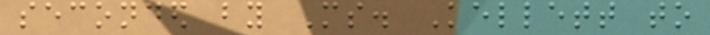seconded by Ms. Kellett to
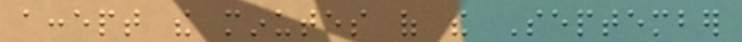accept the minutes of the September
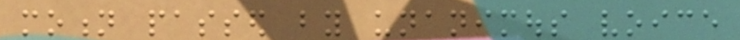motion passed by unanimous voice
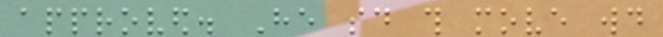approved. He said this move would
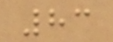83
